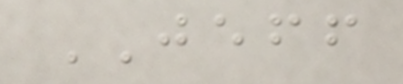JEFF
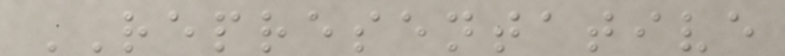REPRESENTATIVE
